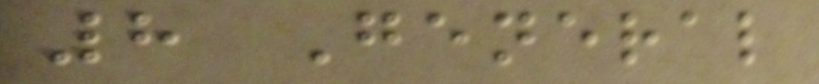8 General
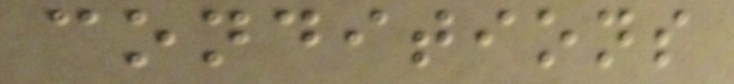conditions
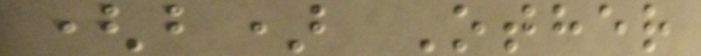(b) Other
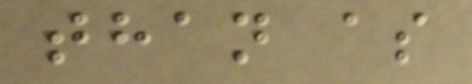than as
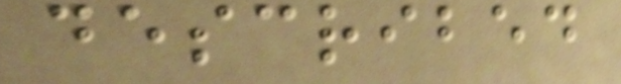described
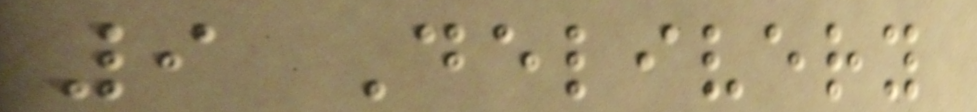9 Delivery
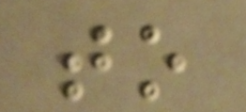to
